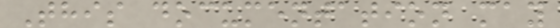This documentation may
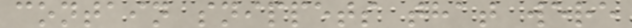contain snippets that were
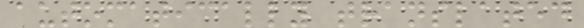automatically translated
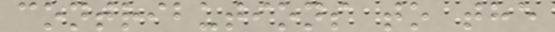contributions to the
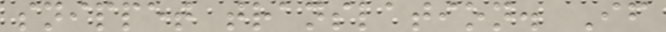snippet translation. If
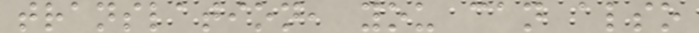translation, you can also
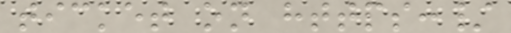ticket on https:/
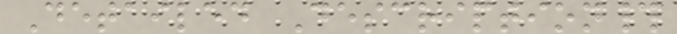Detailed Description#
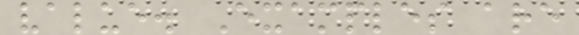value. Examples are
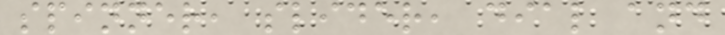spinner, slider, dial and
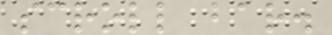scroll bar.
